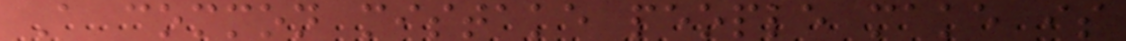A common mistake people make is
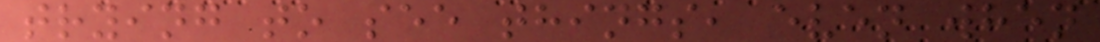trying to see things, even when
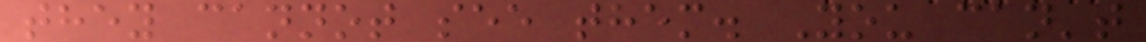they cannot see them. You can't
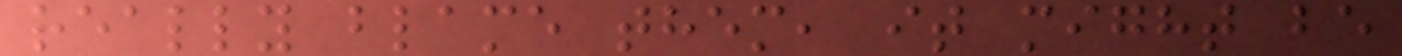really blame them, it might be
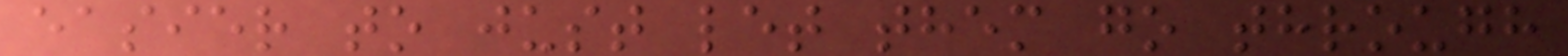easier to just let them go through
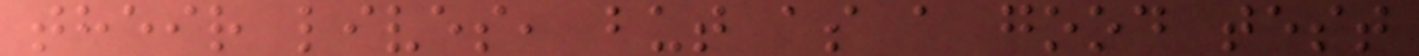their lives, but as a good test
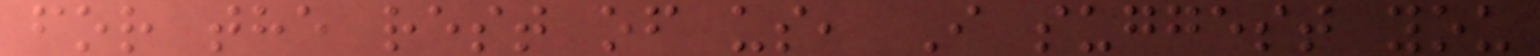for the rest of us, I suggest you
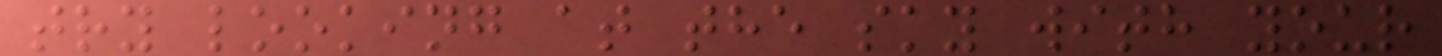try looking at the sky with your
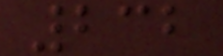232
